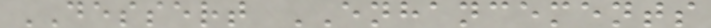DESSERT ENHANCEMENTS
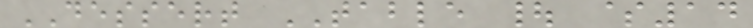DESSERT TABLE | $14
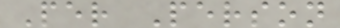Per Person
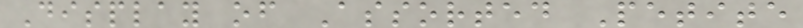Display of Assorted Petite
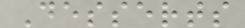Desserts
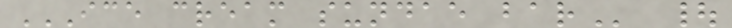ICE CREAM SUNDAE BAR |
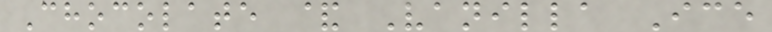Chocolate & Vanilla Ice
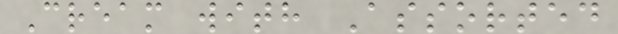Cream with Assorted
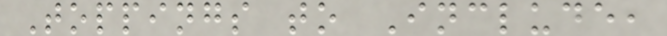Toppings to Include,
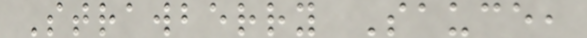Strawberry Sauce,
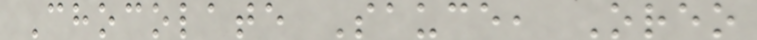Chocolate Sauce, Oreo
